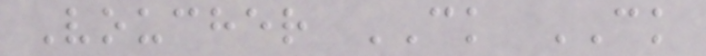Voucher CK CK
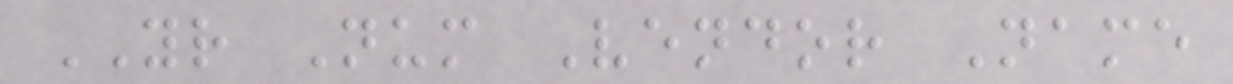YR Num Vendor Name
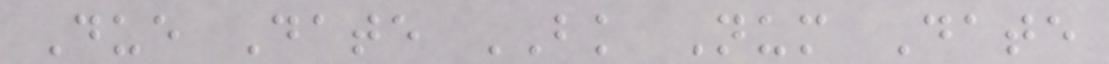Due Date BK Num Date
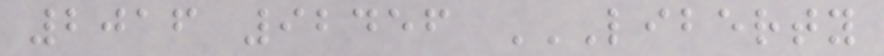2016 92456 LIBERTY
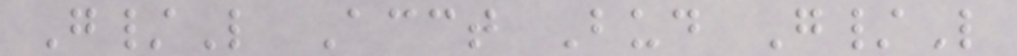G/L Acct Bud G/L
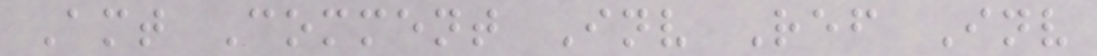Amt Comment Inv Ref Inv
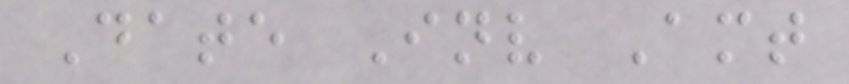Date Inv Amt
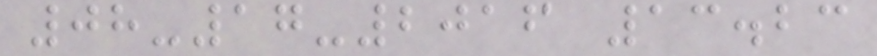08-17-2016 13.23
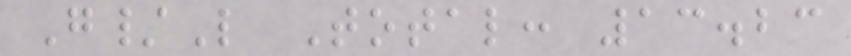G/L Total: 13.23
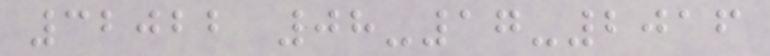32022 08-17-2016
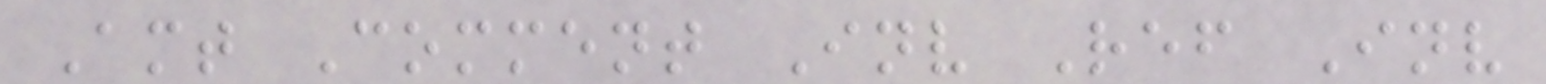Amt Comment Inv Ref Inv
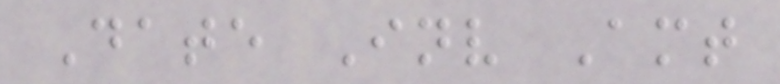Date Inv Amt
